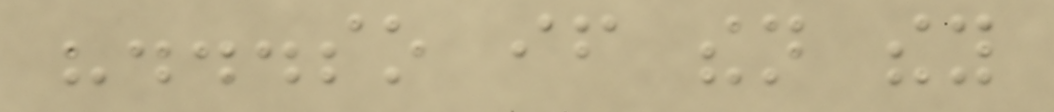"...so if then they
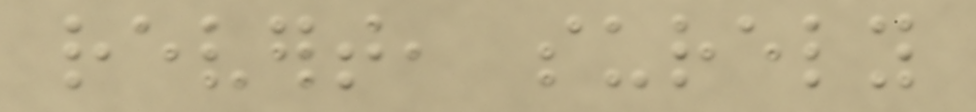revert, surely
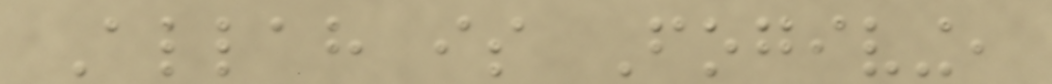Allah is Fogiving,
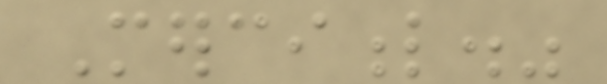Merciful."
